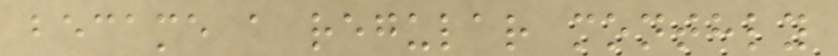became a regular monthly
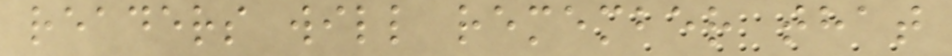readers will remember that
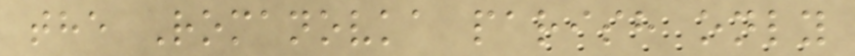the Romanovka parish only
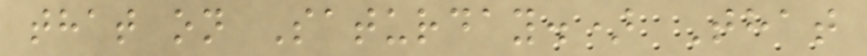that on Saturday.) That
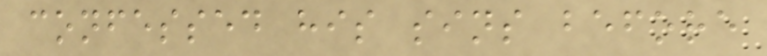confessed his sins before
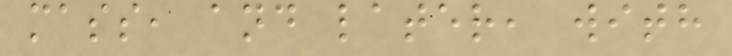mass, and later, with
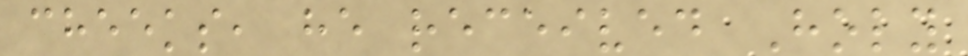cheeks, he received Holy
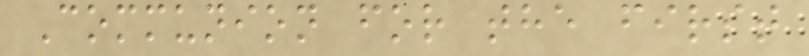Communion for the first
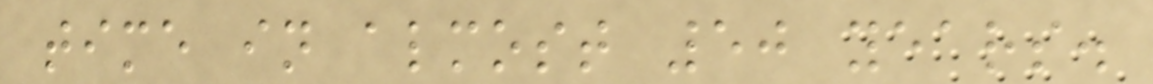time in almost 50 years.
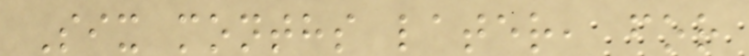Six months later, for
